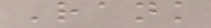Rank
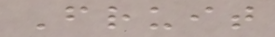Fruit
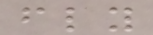fly
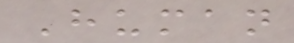Human
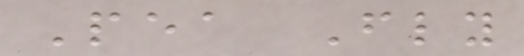Pea Fly
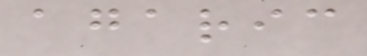agaric
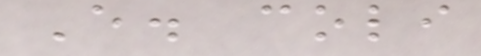E. coli
